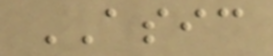ASIC
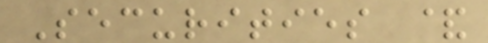Securities &
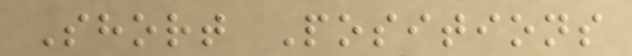Short Positions
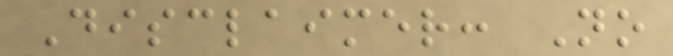Disclaimer: No
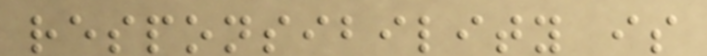responsibility is
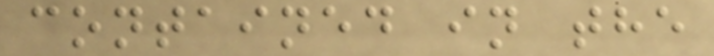contained in the
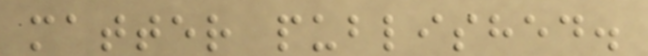matter published.
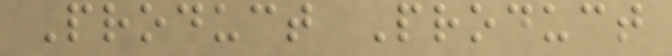Product Product
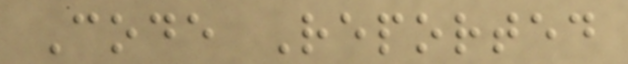Code Reported
